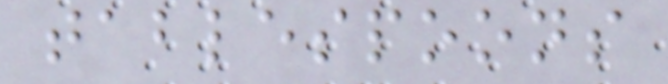tablespoons
